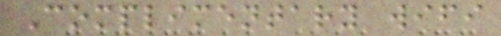Complimentary wifi
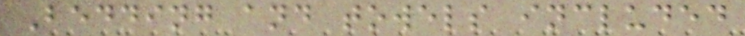Bedding and towels included
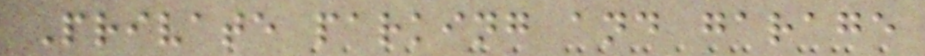Private parking and garage
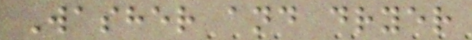Washer and dryer
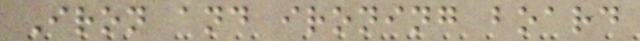Iron and ironing board
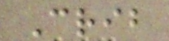Crib
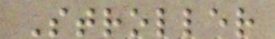Stroller
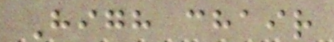High chair
